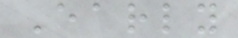Early
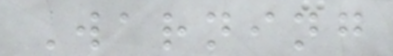Warning
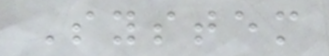System
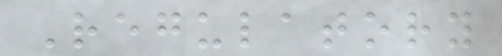Regulatory
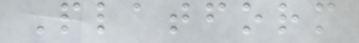Platform
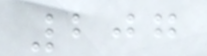207
